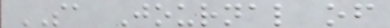SA Journal of
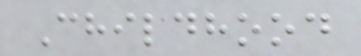Childhood
